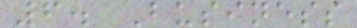6. Business
